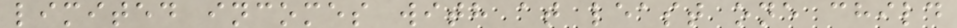limited incomes with at least one child
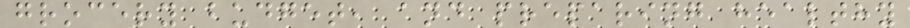grocery budget, and preparing healthy
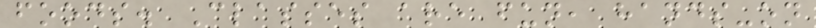foods. Classes are fun, hands-on
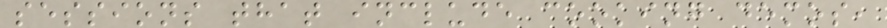sessions that include cooking demos,
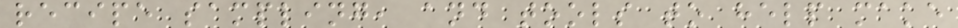recipe sampling, and tools to help make
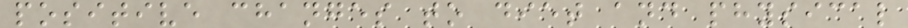positive changes to diet and physical
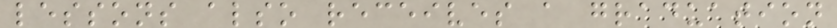lessons also receives a graduation
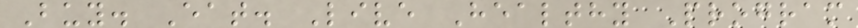Buy. Eat. Live Healthy Program
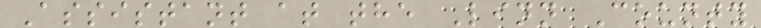Assistant at the Linn County
